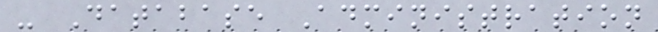- Database Administration
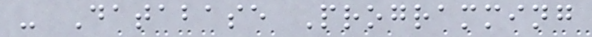- Database Programming
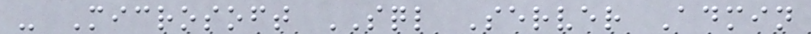- Microsoft SQL Server Admin
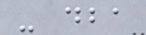- dba
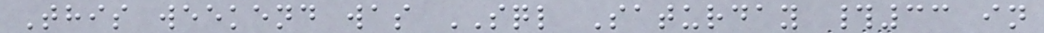This weekend was SQL Saturday #33 in
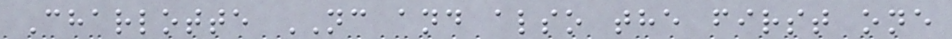Charlotte NC and also the first one
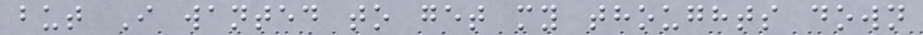but I wanted to get my thoughts down
